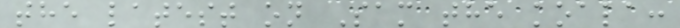the latest on Sam the koala:
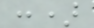:)
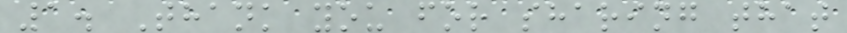1. Thank you for sharing that
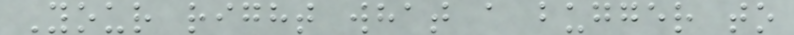Your right what a bugger to
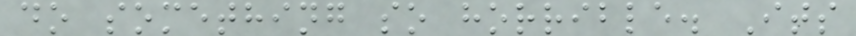do something so horrible. Its
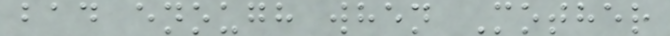bad enough when Mother
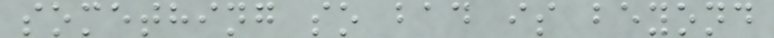something so bad is beyond
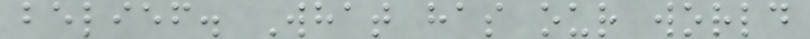belief. What has our world
